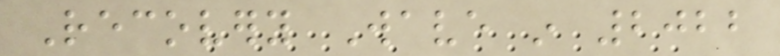Recovery Wave in 2022
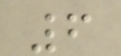6
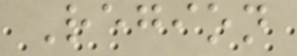Region
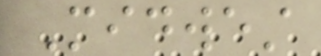Midwest
